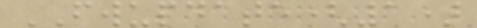FWUPDATE(1)
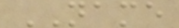NAME
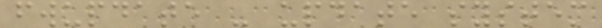fwupdate - update system
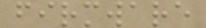firmware
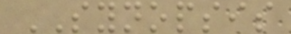SYNOPSIS
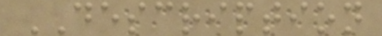DESCRIPTION
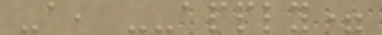-a, --apply=
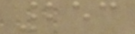253
